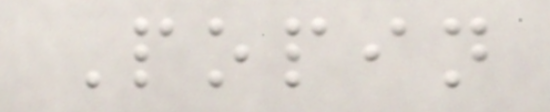Popin
